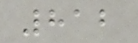812
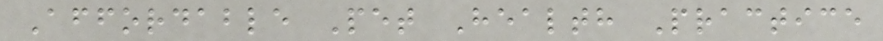Affordable Pet Health Practice
